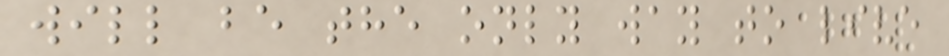will be the only way to live
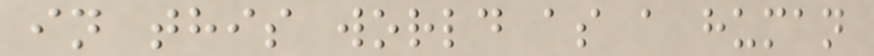in this world as a human
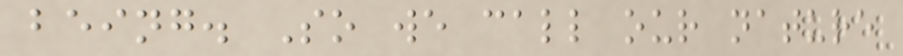being. So we call our nature
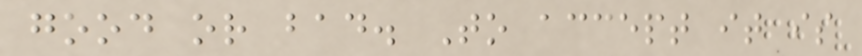good or bad. To accept it is
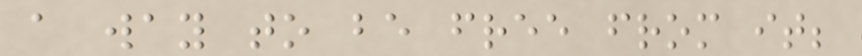a way to be free from it;
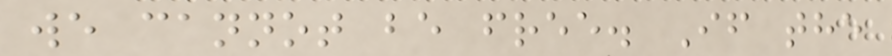we cannot be free. If the
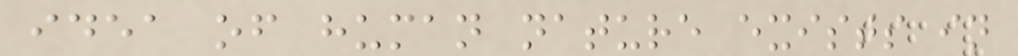idea of human nature exists in
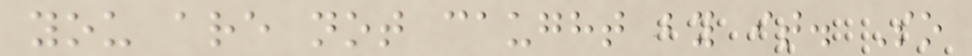you are not caught by it. So
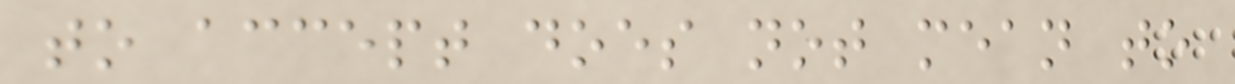to accept does not mean to
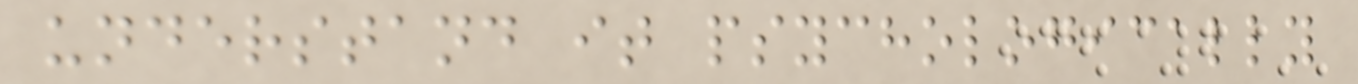understand it psychologically
